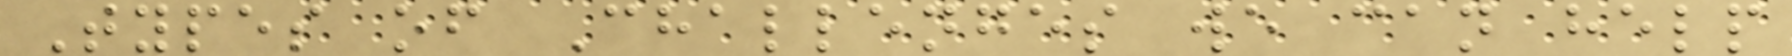Types of Challenges we can help
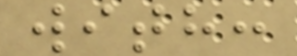with:
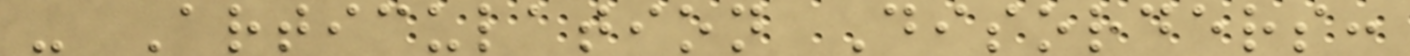- Articulation Disorders:
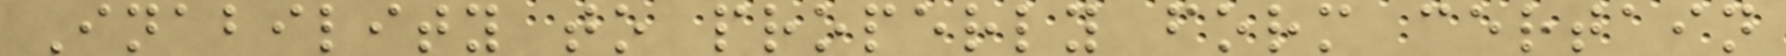Inability to properly form certain
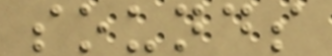sounds
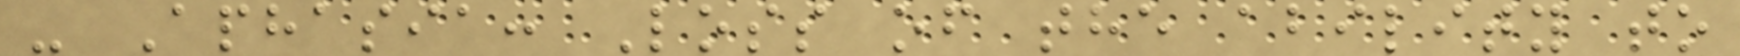- Aphasia: Loss of the ability to
